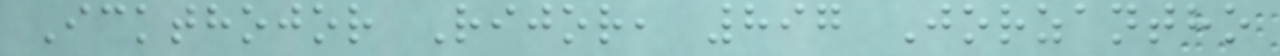Ickthojor Rijor, 897 Jorzantho
